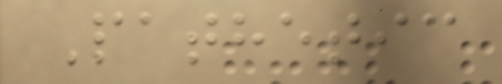Pathetic
